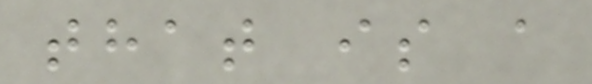that is a
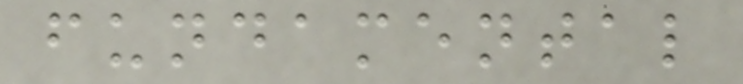fundamental
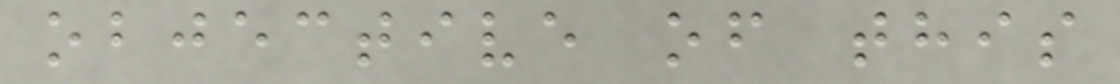objective of this
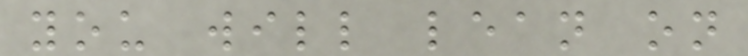you will lean on
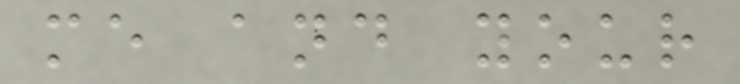me and your
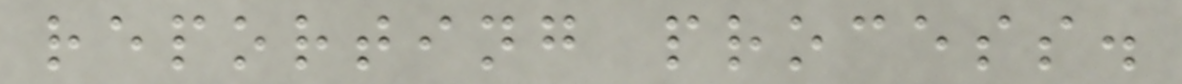reporting process.
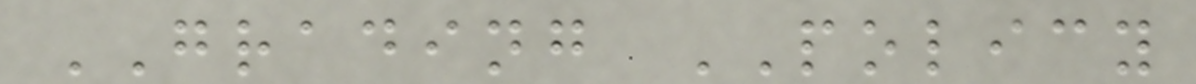GRADING POLICY
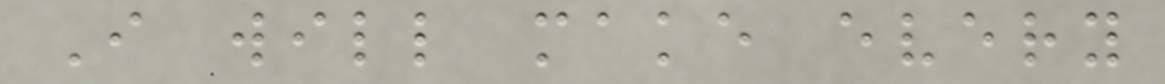I will make every
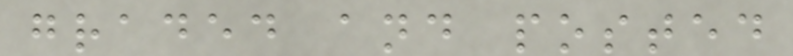graded and posted
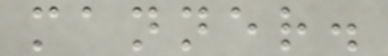manner.
